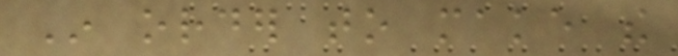In order to make the
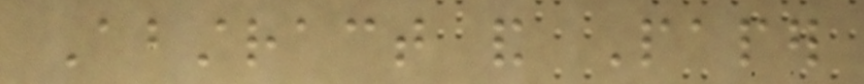Abstract and Paper
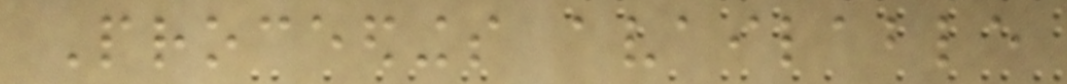Proceedings available
